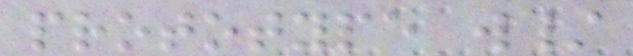prototype w/
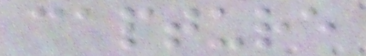capture
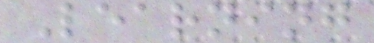Learning
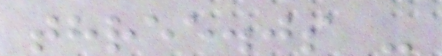three.js -
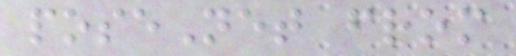poseNet from
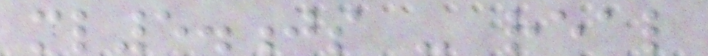ml5.js - real
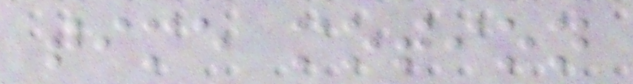time motion
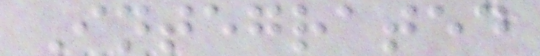Integrated
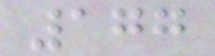177
